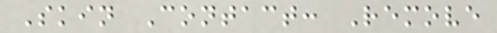Skin Contact: Remove
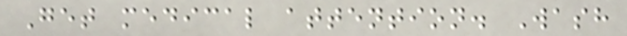Get medical attention. Wash
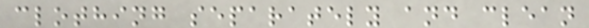clothing separately and clean
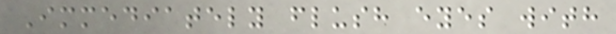Immediately flush eyes with
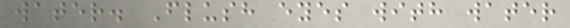water. Flush eyes with water
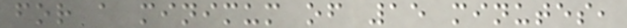for a minimum of 15 minutes,
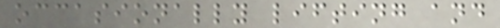occasionally lifting and
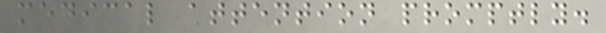medical attention promptly.
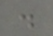.
